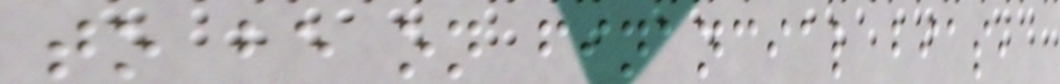to be on financial bias,
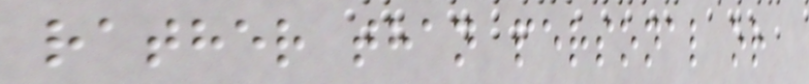rather than personal or
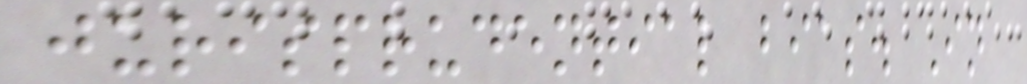jurisprudential bias. In
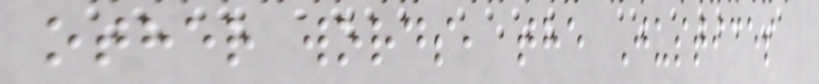other words, the Justices
